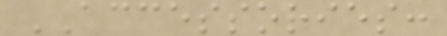ACCESSORIES:
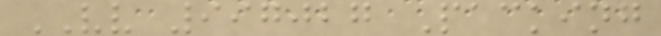VV 997027 Packing
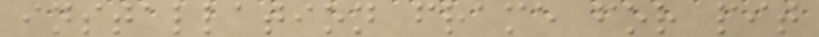installation frame for pit
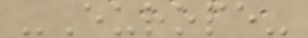-Europe-
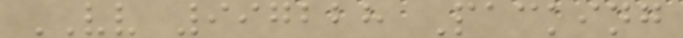VV 997228 Packing
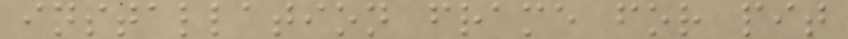installation frame for pit
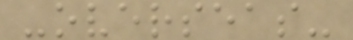-overseas-
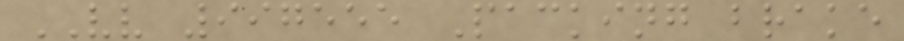VV 997555 Packing brake
